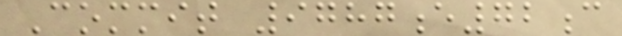Commit 9787e72c
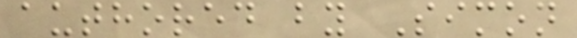authored by Simon
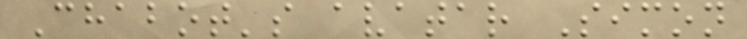Chabot's avatar Simon
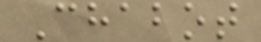Chabot
